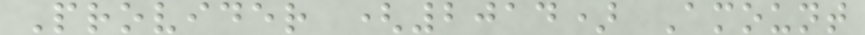Provider (2014) Amount
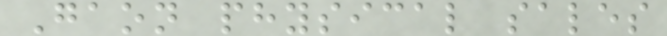Gaon physical sales
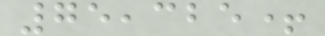75,325+
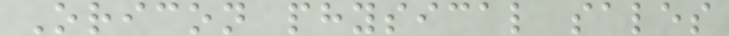Oricon physical sales
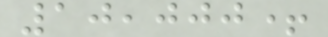10,000+
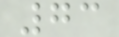73
